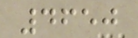4650
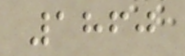1860
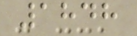1848
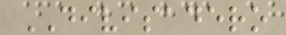DIVISADERO
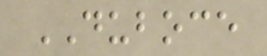DUBOCE
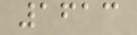1613
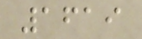1619
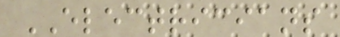ELECTRICIANS
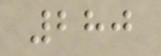280
